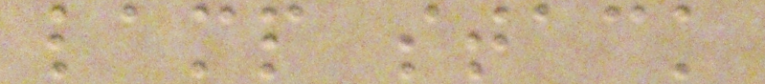lamp stack
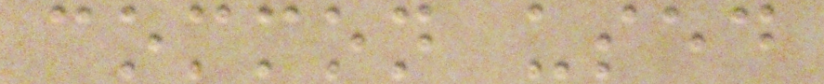common used
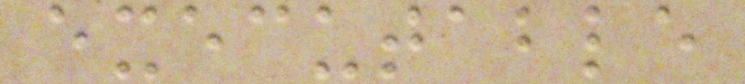executable
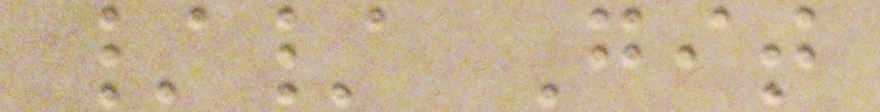// Git
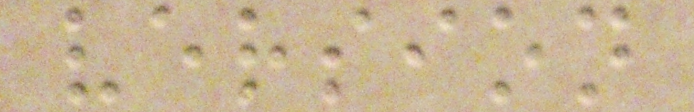version
